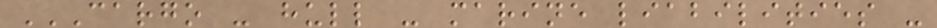CARGO - HULL - MARINE LIABILITIES -
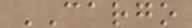CARGO
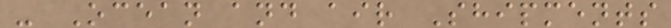- Ocean and air Shipments
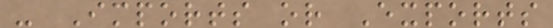- Imports or Exports
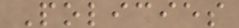Policies
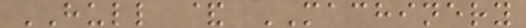HULL & MACHINERY
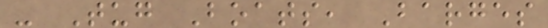- Tug Boats, Barges
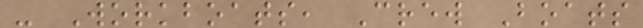- Workboats, Crew Boats
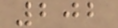202
